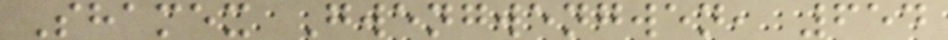Shamex Gwengwengwen, 654
